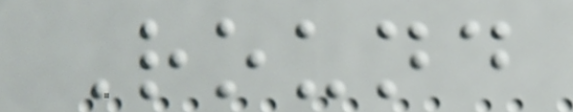Round
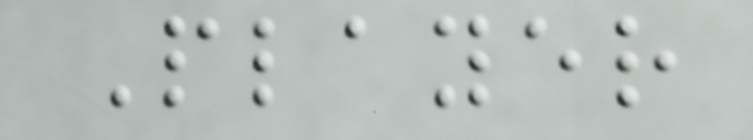Player
